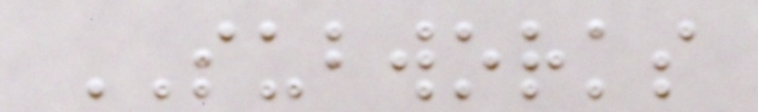SUBWORKS
